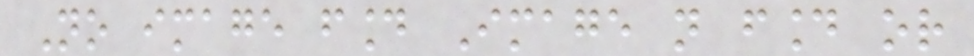No image found Image not found or
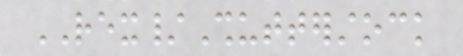REX/Shutterstock
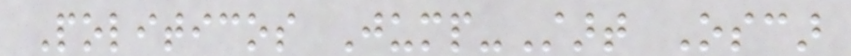Politicos Jump-Start Oscar
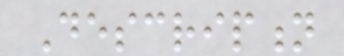Description
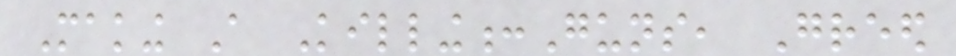Making A Killing:Guns, Greed
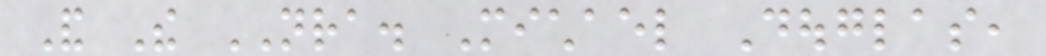And The NRA. Michael Douglas,
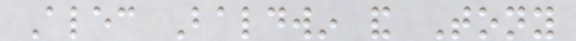Alec Baldwin and Tony
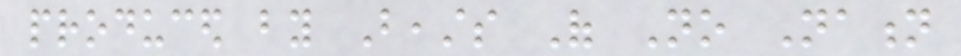produced by Beasts Of No Nation
